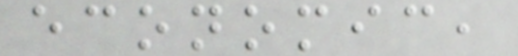economic,
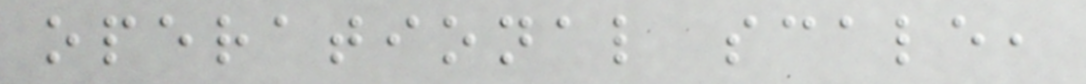operational scale,
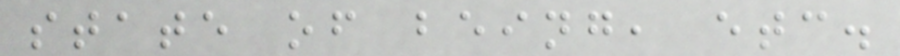state of being, etc.
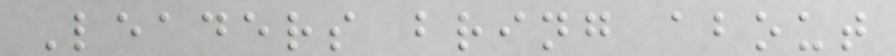Leaders bring about
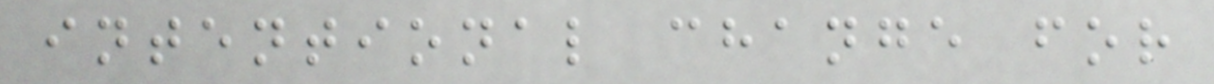intentional change for
